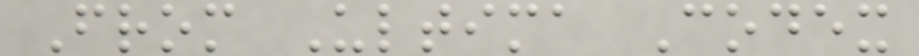From Ultima Codex
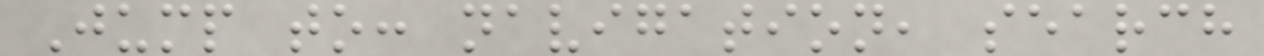Jump to: navigation, search
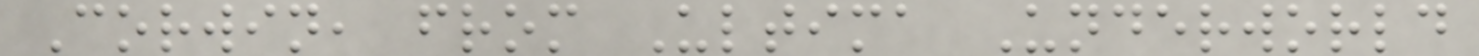Corwin, from Ultima Underworld
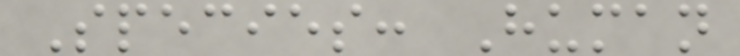Species: Human
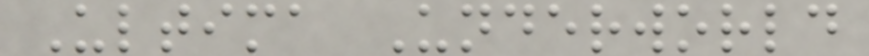Ultima Underworld
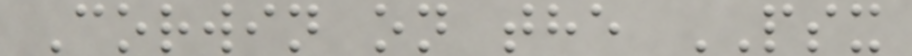Corwin on the PSX
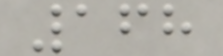168
